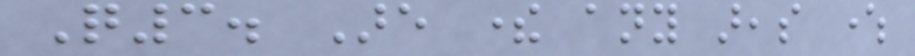Q3. Are there any areas where
